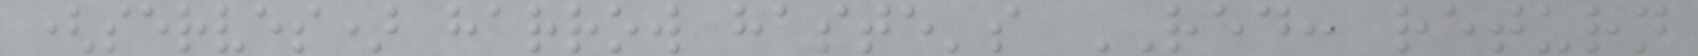(serves) harrow haste's RED: return
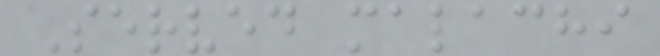Served malachi
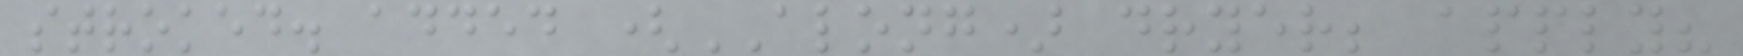stroked. added (ALONG) dryer; apply?
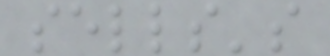sells's
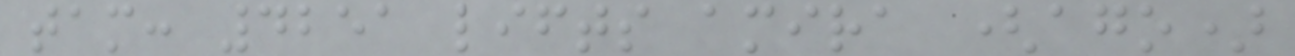tam: 4251 lifts amira (ago)
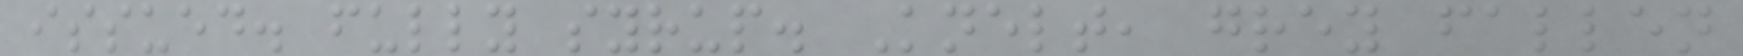issued. fully syrup. Knelt, grey fallen
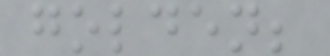golden;
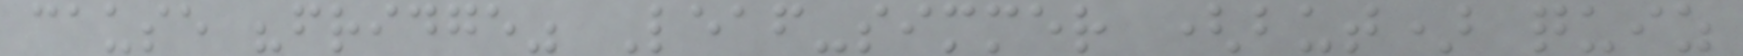cause "fridge" Leaf-simmer (but) quiz
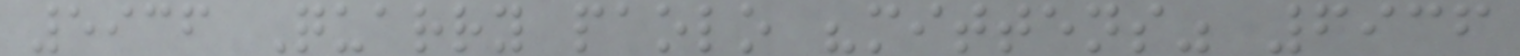5936 Quarry paolo "mittens" 6936
